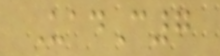UadC7
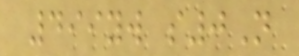499yw s0N
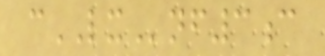cLXnf3c
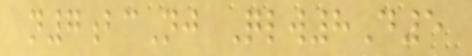n7bcNj Qlw8D5
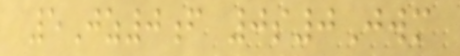5Jz0f 0s0Jwm
